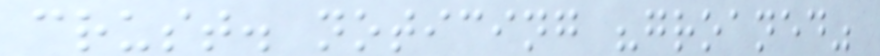crust. noticing "groaned"
